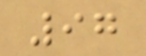97
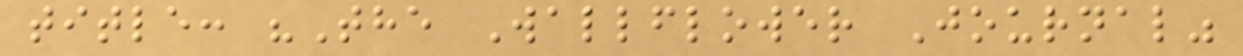title: "The Wallflower Journal"
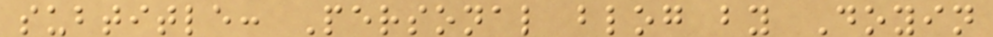subtitle: Personal blog by Doyin
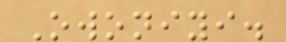Owoniyi.
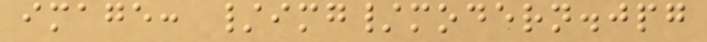image: /img/modern.jpg
